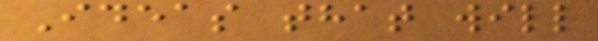Ideas that will
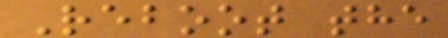Reboot the
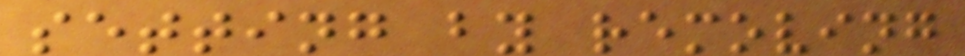setting by removing
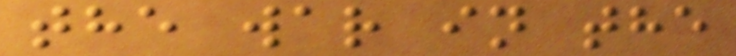the war in the
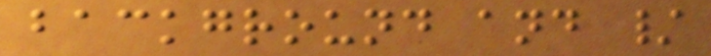background and /
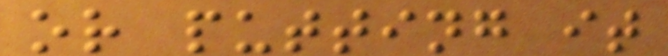or putting it
